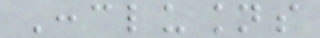Conclusions
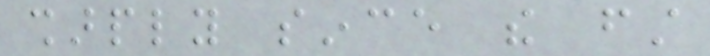sharply since the first
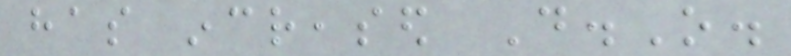has increased D.O.
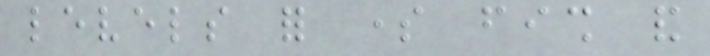levels for some fish and
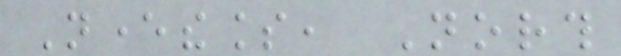Nevertheless, North
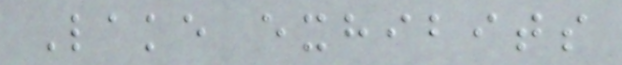Lake exhibits
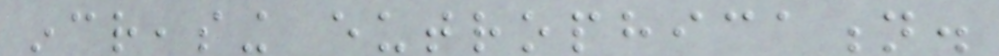increasing eutrophication.
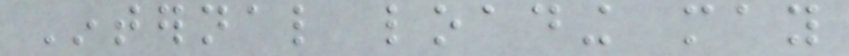Internal loading may
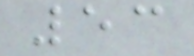53
